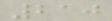210
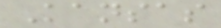Kansas
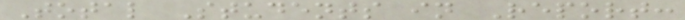Total Students in Report:
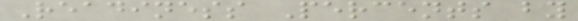Readiness Percents by
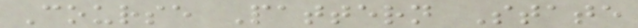Course Pattern State
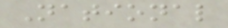National
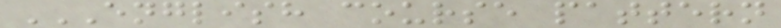ENGLISH COURSE PATTERN
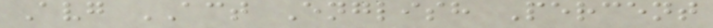Avg ACT English Percent
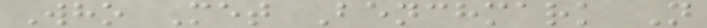Who Met Benchmark N
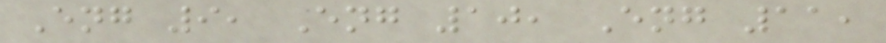Eng 9, Eng 10, Eng 11,
